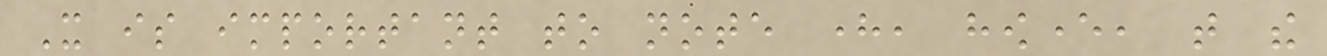It is important to note here, however, that the
